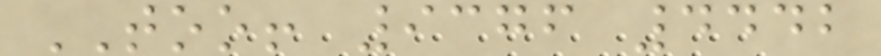TOO! 9376 4442
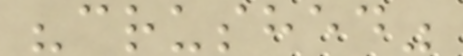"crushed"
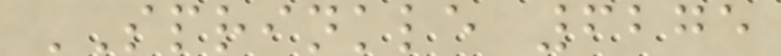SPRINKLE 6275
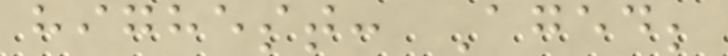highest: Aged;
